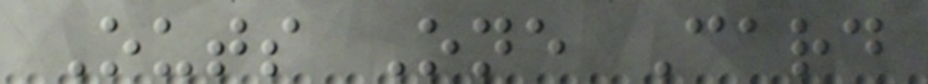Outs One Card
